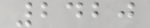2420
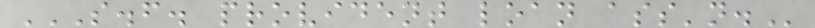S.F. PROVIDENT LOAN ASS'N.
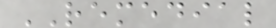REMEDIAL
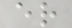er
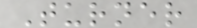Turner
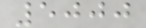5000
